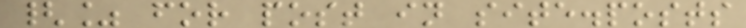{% for post in site.posts
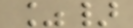%}
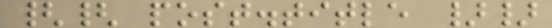{{ post.title }}
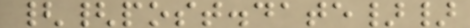{{post.date}}
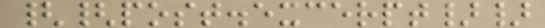{{post.excerpt}}
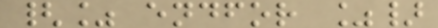{% endfor %}
